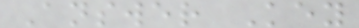Answer Key
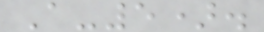A-5).
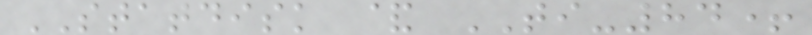STATDISK & TI-84+
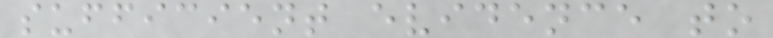sufficient evidence to
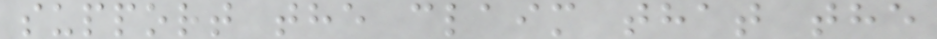support the claim that the
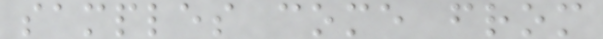samples come from
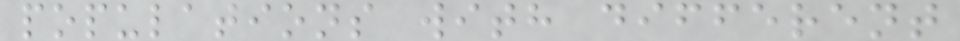populations with different
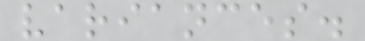variances.
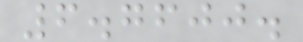6.7600.
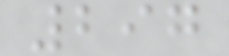297
